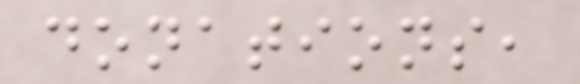donations,
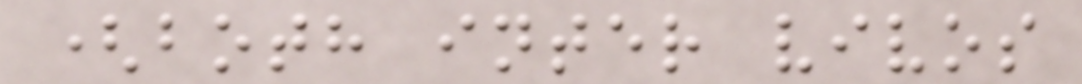(both inter vivos
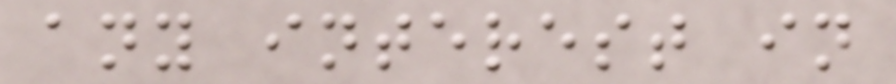any interest in
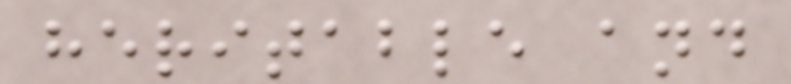heritable and
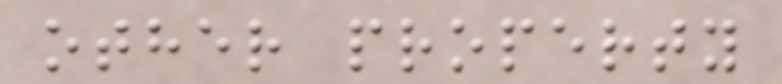other property
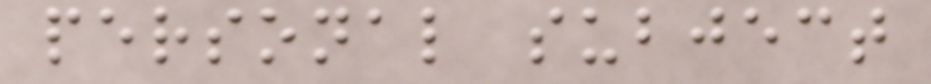personal subject
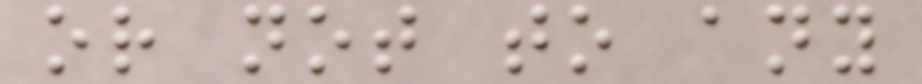or not to any
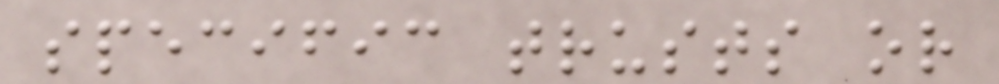specific trusts or
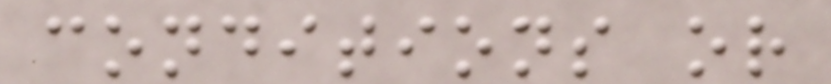conditions or
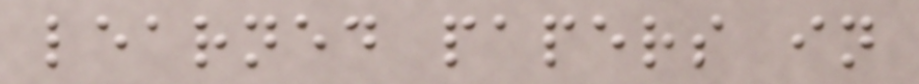learned papers in
